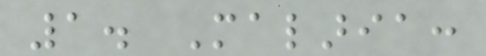1. Malaria:
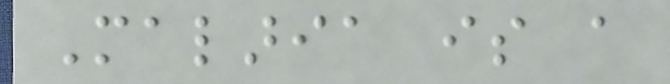Malaria is a
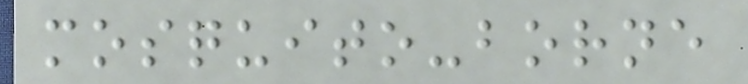mosquito-borne
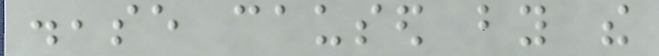disease caused by the
